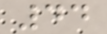44
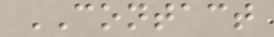CONTACT
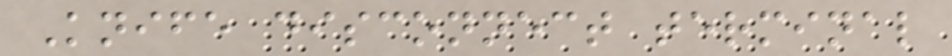Knife disconnect terminal
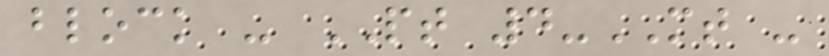block - PT 4-MT -
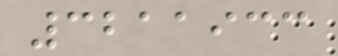3211933
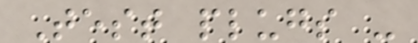Test plugs -
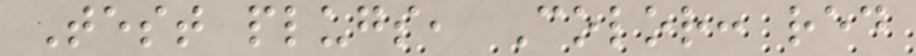Test plugs, Color: red
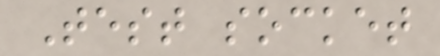Test socket
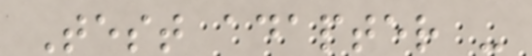Test adapter -
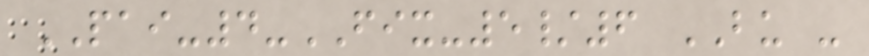PAI-4-FIX-5/6 BU -
